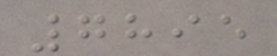7895
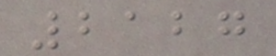2127
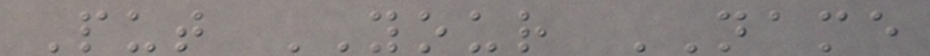Put YOUR NAME
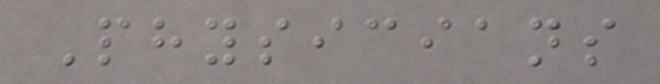Physicians
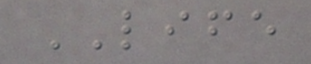LIFE
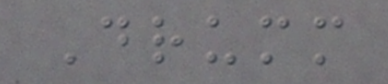Drumm
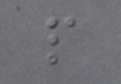p
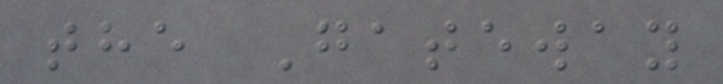the Gateway
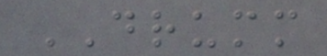DRUMM
